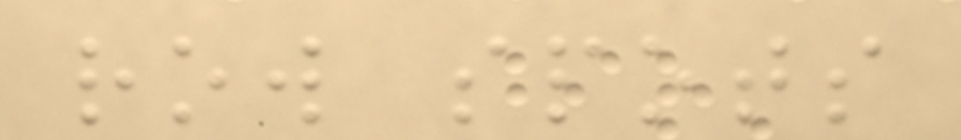row spots
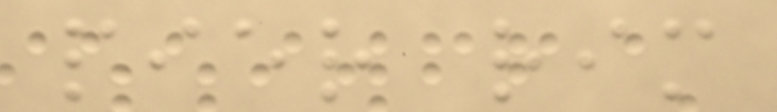pier rim
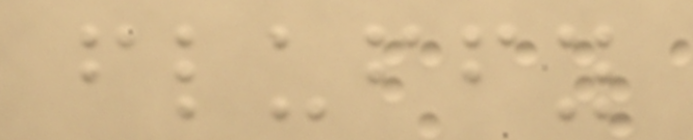fluffy
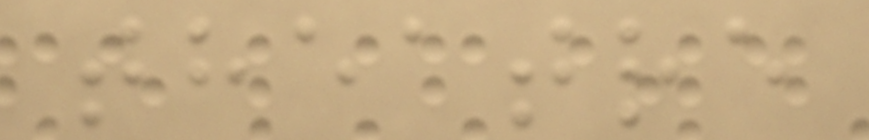theatre
